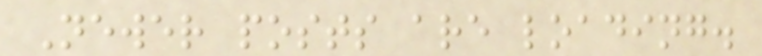Newer posts are loading.
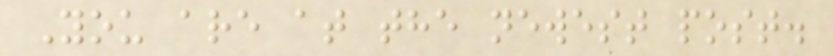You are at the newest post.
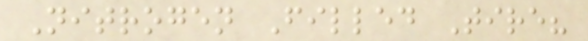Nitrogen Filled Tire?
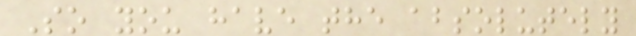So you have the absolutely
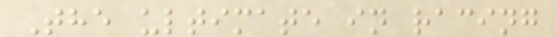The ultimate in racing
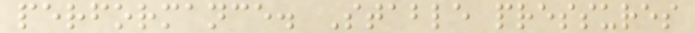performance. Stable pressures
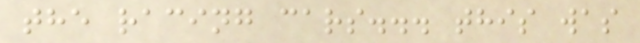the racing cars... this was
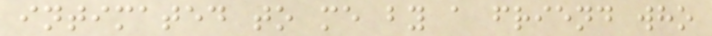intimated to me by a friend who
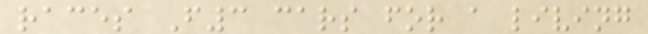races F3 cars for a living
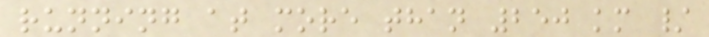running at more than 250 km /
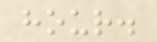hour.
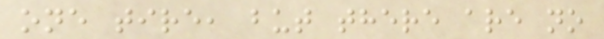one tire, but there are no
